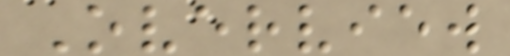Overview
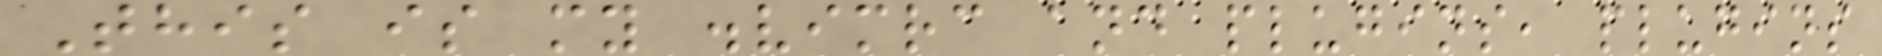This is my .vimrc and plugins, plugins
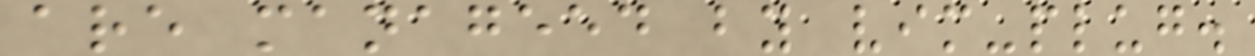are manageed by vim-plug.
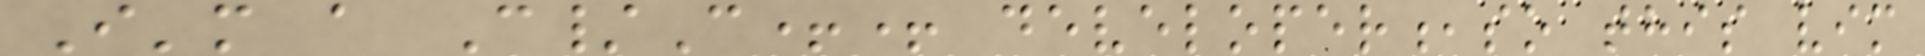I'm a C/C++ developer,so this vim
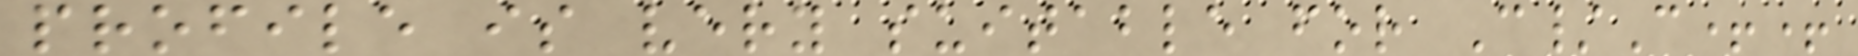profile is very suitable for C/C++
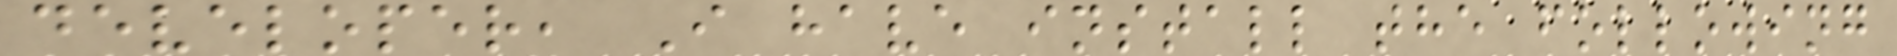developer, I have install the following
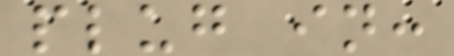plug in:
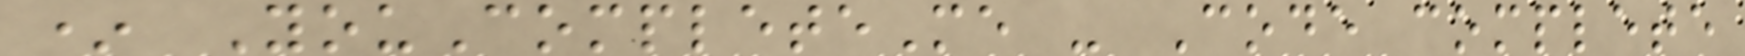* YouCompleteMe - Code complete
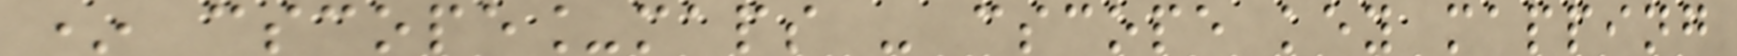* cscope_maps - cscope key mapping
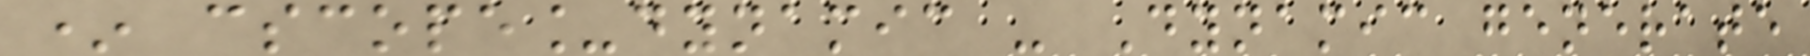* cscope_dynamic - Dynamic generate
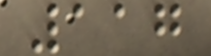117
